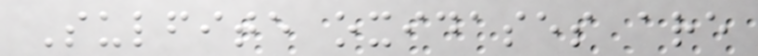Sulfite oxidases are
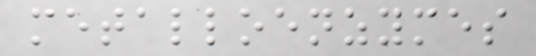metalloenzymes
